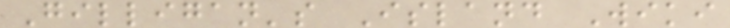Gilligan's Island Wiki
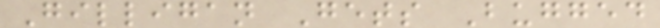Gilligan Gets Bugged
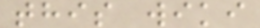this wiki
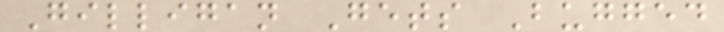Gilligan Gets Bugged
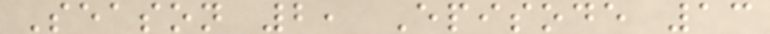Season 2, Episode 13
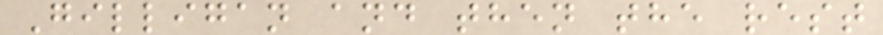Gilligan and then the rest
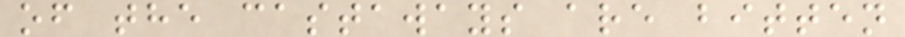of the castaways are bitten
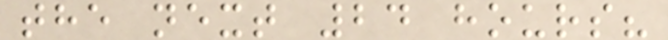the next 24 hours?
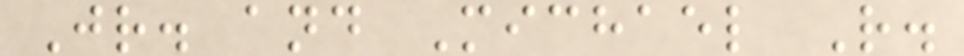Jr. and Michael R.
